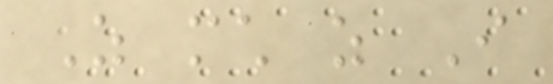As much as I
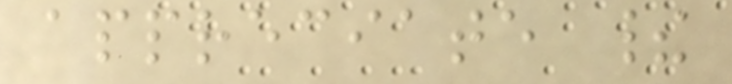appreciate their
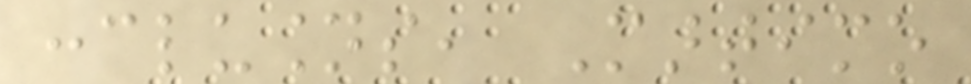conclusions, Martimo
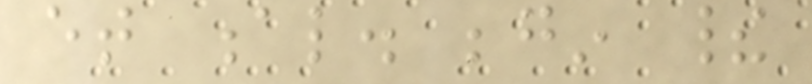et al. begin their
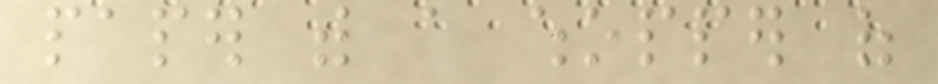paper with a whopper of
